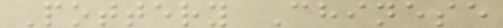Pottery Chinese
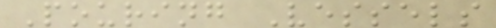Pouring Vessels
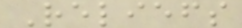Reliefs
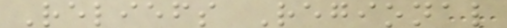Reliefs Regional
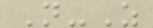N-Z
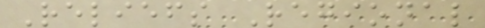Reliefs Regional
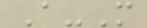A-M
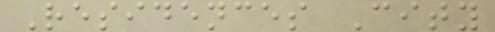Residences City
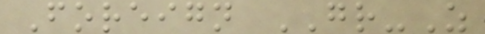Foreign GR-Z
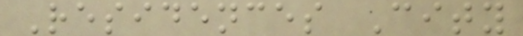Residences City
